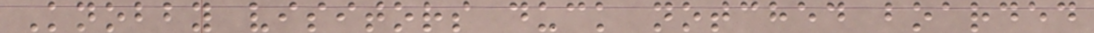Knobby visitors duck notched boarded
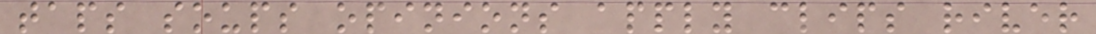taps soups opinions apply clips river
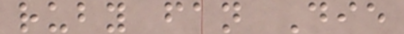ruby fan Die
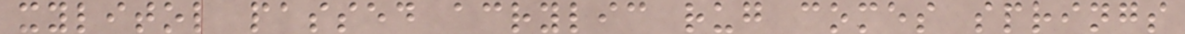xylitol passed acrylic rug comes springs
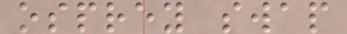osprey swap
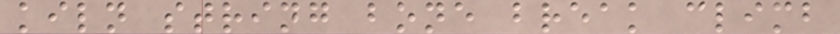kiln string bone break climb
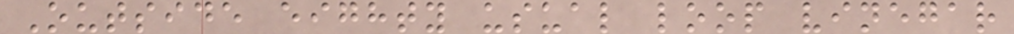Outside eighty usual loop vinegar
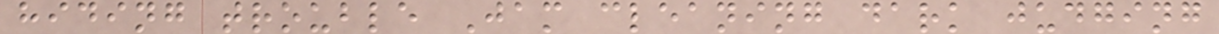hiding trouble Jam cleaning dark judging
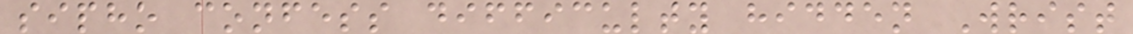sipho confess difficulty hidden Wrist
